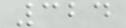324
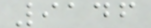9146
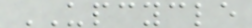UPCYCLE
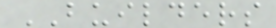BUILDERS
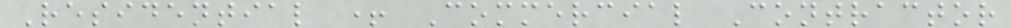Residential + Commercial Contractor
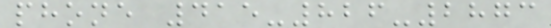phone 415-826-2873
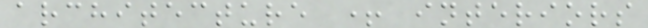architecture + interiors
